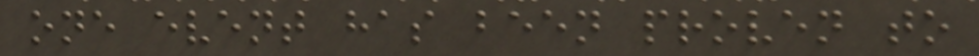one event has been proven to
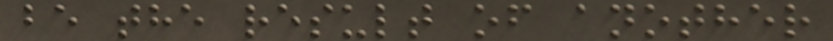be the result of another
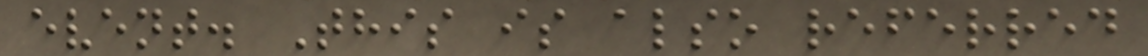event. This is also referred
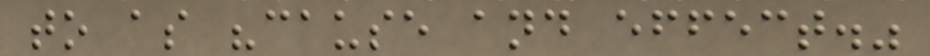to as "cause and effect."
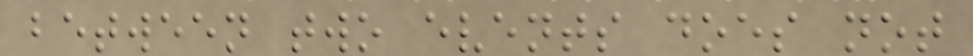between two events does not
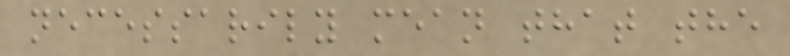necessarily mean that the
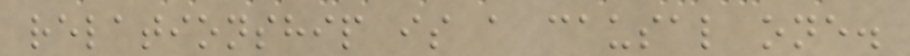relationship is a causal one.
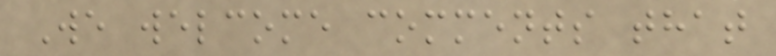We welcome comments that
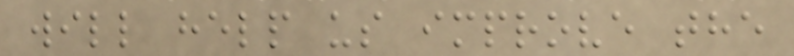will help us improve the
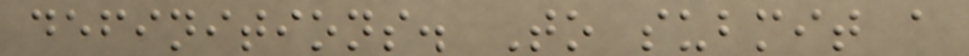definitions. To submit a
